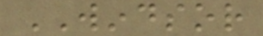WINDSOR
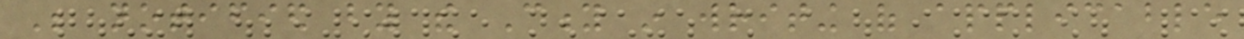Be notified by the City in writing of applicable
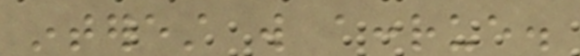interest will accrue.
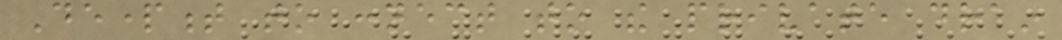Department to connect to the private drain
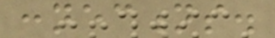connections.
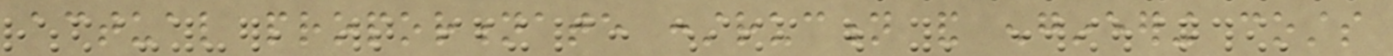actual proportionate construction and engineering costs
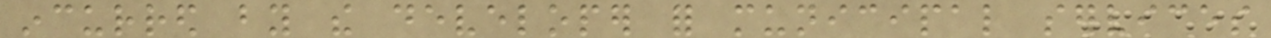incurred by the developer for municipal services
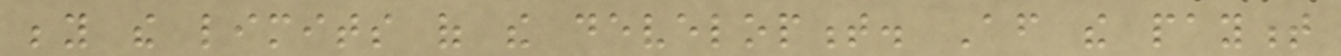beyond the limits of the development. After the payment
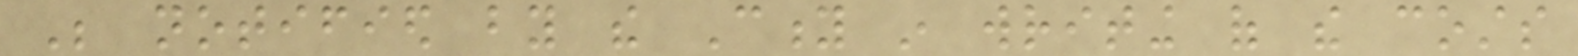Be notified by the City in writing of the costs
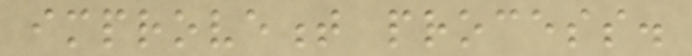improvement process.
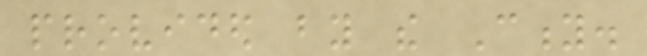provided by the City.
